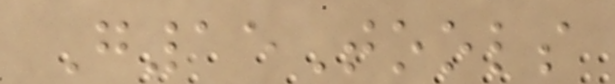G15Tools
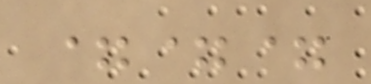===
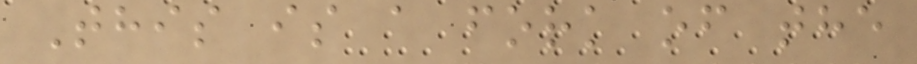This is a fork of the
